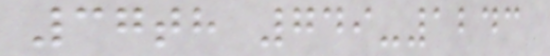37th 749-1243
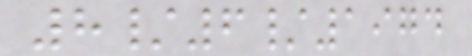8/6/1974
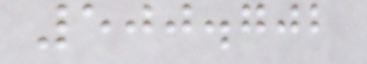500.702
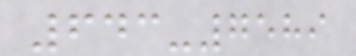643-7589
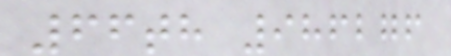66th 986276
